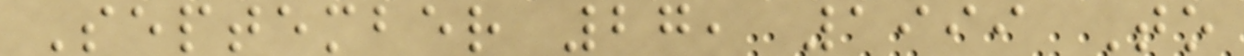September 27, 1999 To
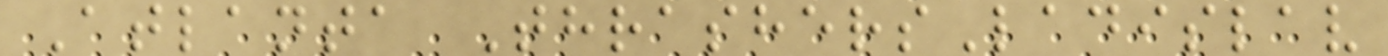Atlanta ThrashersLadislav
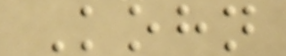Kohn
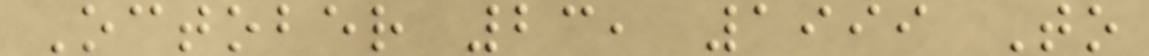October 23, 1999 To
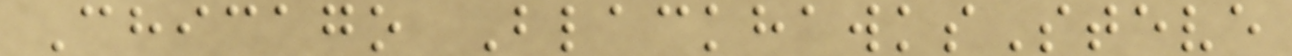Chicago BlackhawksSteve
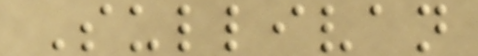Sullivan
